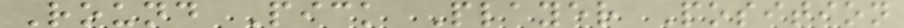Round Pick Player Position
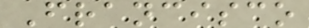Francisco
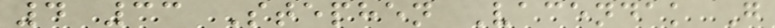4 33 Stephen Vacendak G
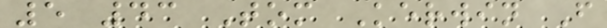5 43 Tom Kerwin F
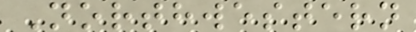Northwestern
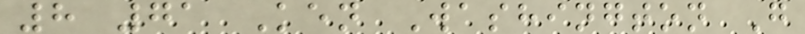8 71 Ken Washington G
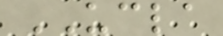UCLA
